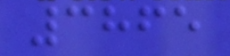3865
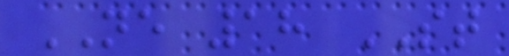NE 18 ST
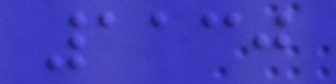1130
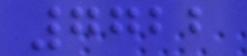7722
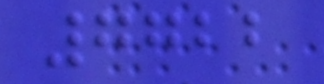7722
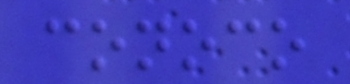conoco
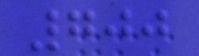700
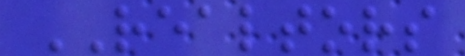REALTORS
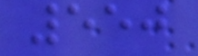550
